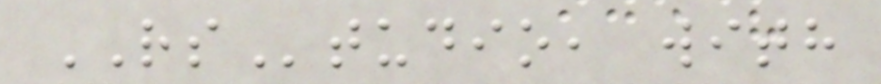RStudio, with
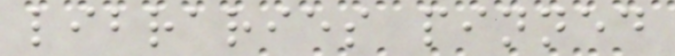libraries pinned
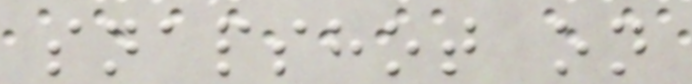snapshot on
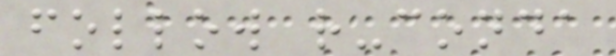follow r-conda
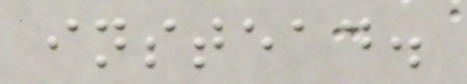instead.
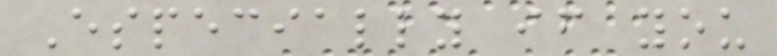Especially if you
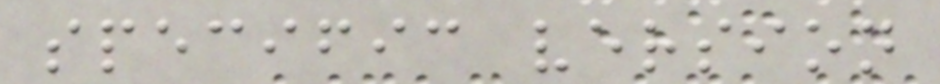specific version
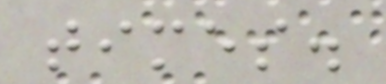times.
